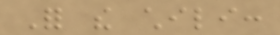For the chili:
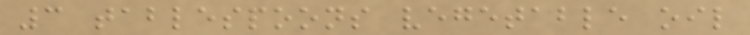3 tablespoons vegetable oil
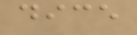dice
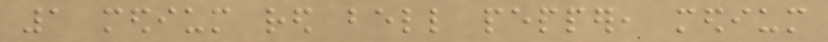1 medium red bell pepper, medium
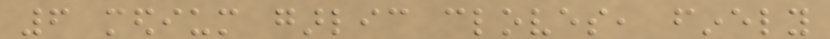6 medium garlic cloves, finely
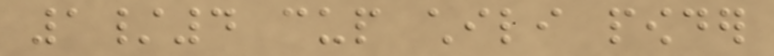1/4 cup chili powder
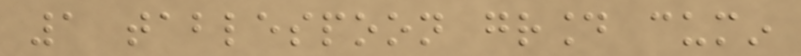1 tablespoon ground cumin
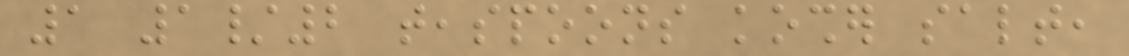1 1/2 teaspoons kosher salt,
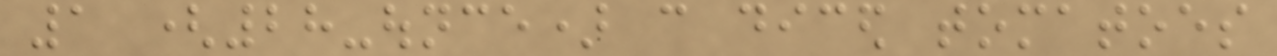1 (28-ounce) can diced tomatoes
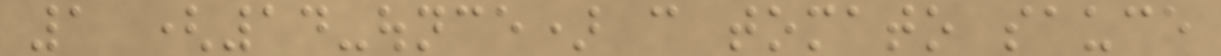1 (14-ounce) can tomato sauce
